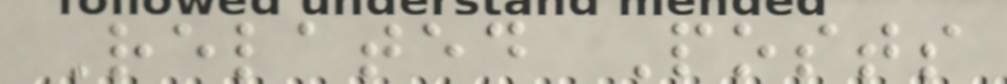Related Posts
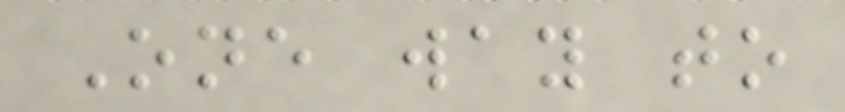One way to
